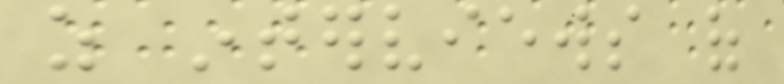as interviews of
